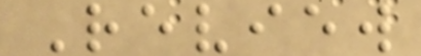Review
